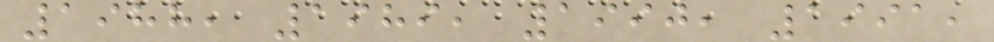1988, 1989, 1990, 1991,
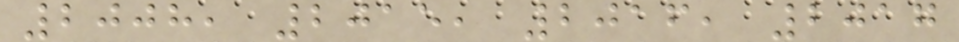2008, 2015, 2016, 2017
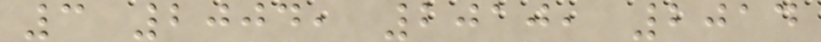3 2004, 2010, 2014
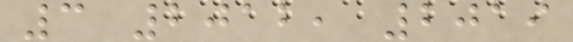3 2012, 2019
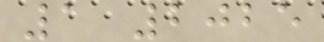1 2025
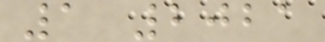1 2021
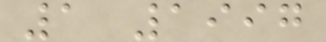1 1997
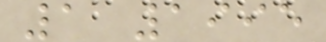1 1995
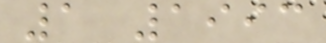1 1993
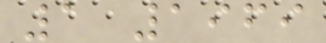1 1969
